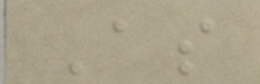As
